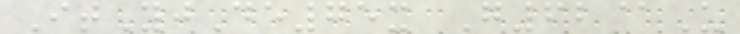ItYjDe75x G62@U
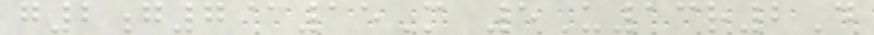g2g7@15M 5U13r2D
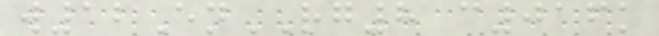w12EnRG8 c016k
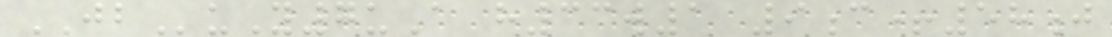JBuY7uA h33w1 9c+58j
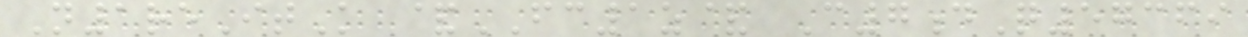N1reItK &FC1z& C7dQ57369
